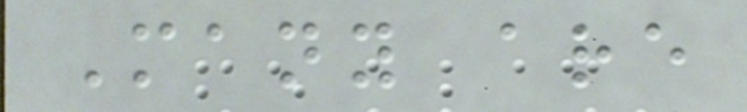Many are
